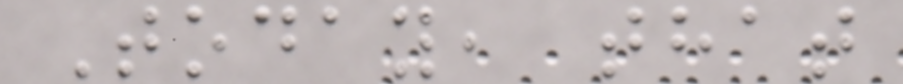Today, that
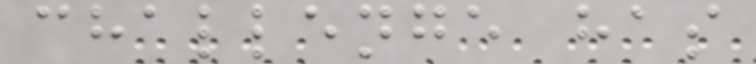challenge has
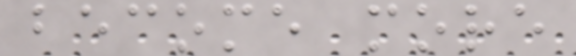become more
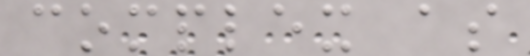complex as
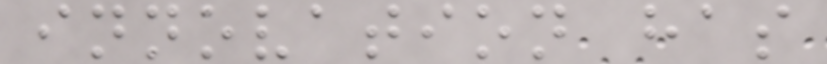innovation has
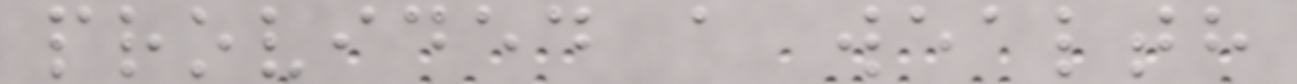provided a wealth
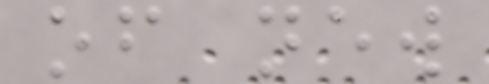of new
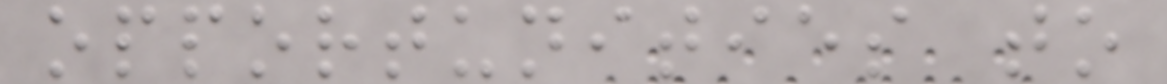opportunities to
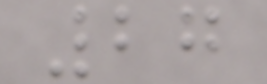27
